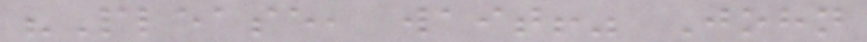"Please, wait!" John
